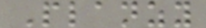Planzy
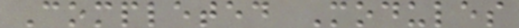Completed Modules
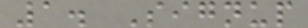1. Signup
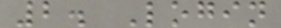2. Login
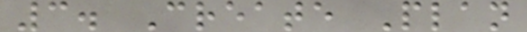3. Create Plan
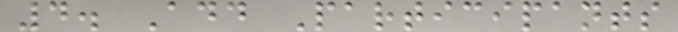4. Add Participants
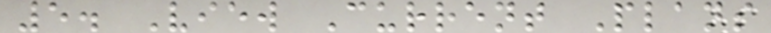5. View Current Plans
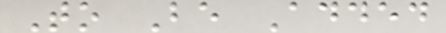To Be Added
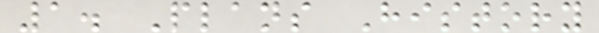1. Plans History
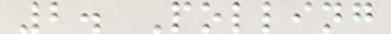2. Polling
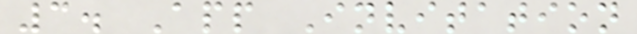3. App Invitation
